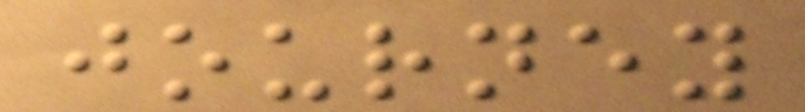journey
